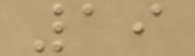19
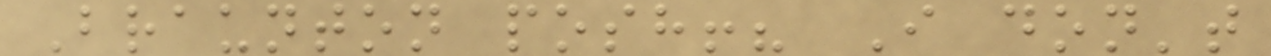Braunton posh!? I don't
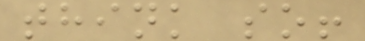think so!
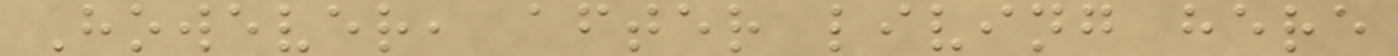However, after living here
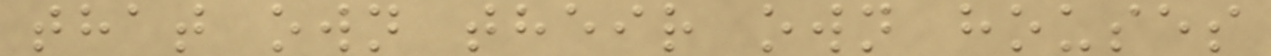that own their own houses
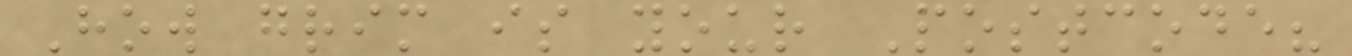How grim is your Postcode?
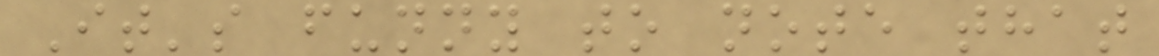It's funny to note that
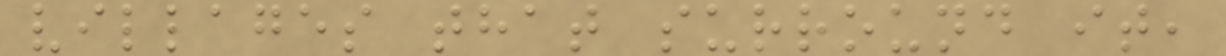villages that surround it,
